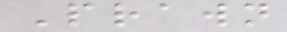Prawn
